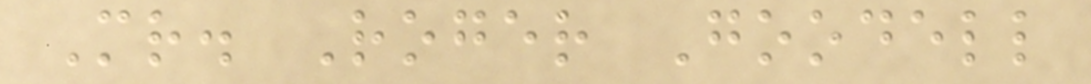Mr. Roger Goodell
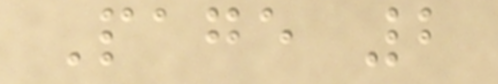Page 2
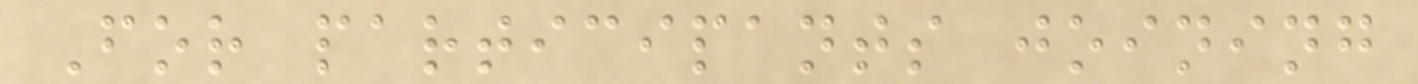For participants joining
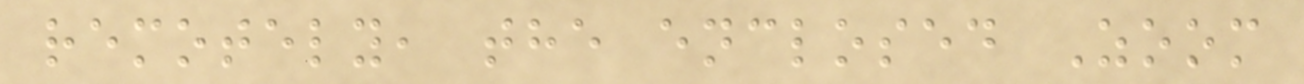remotely, the enclosed Zoom
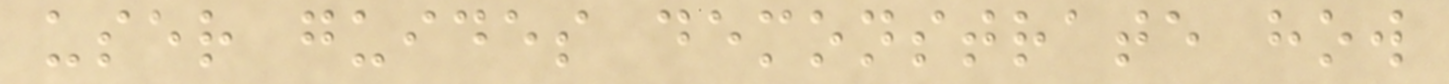user guides demonstrate how
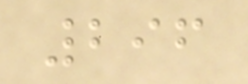296
